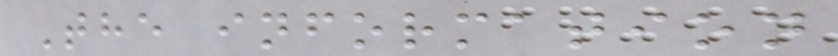The information
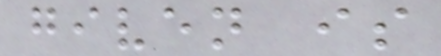given is
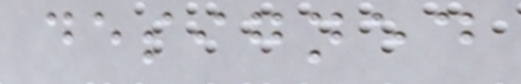designed
